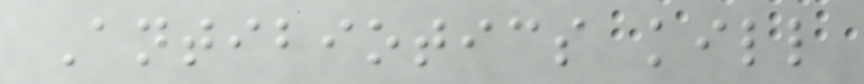Antibiotics kill
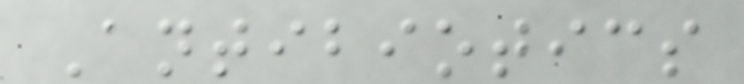Antibiotics
